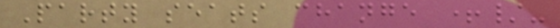Party seats change +/-
